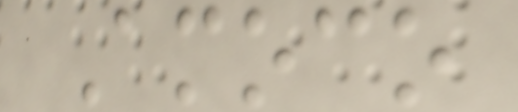Amoco
